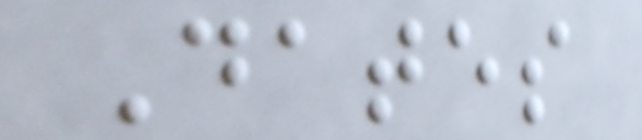Dates
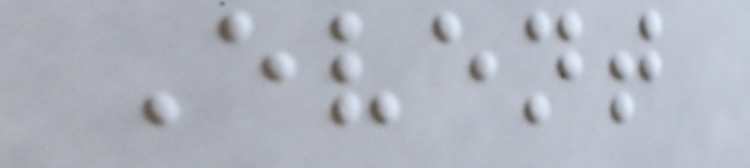Event
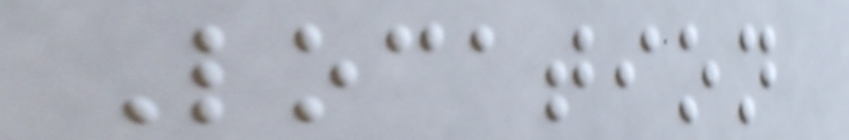Location
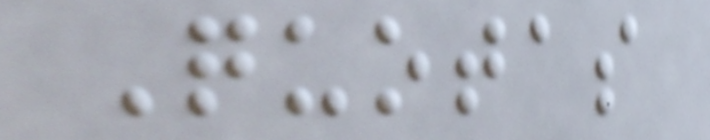Quotas
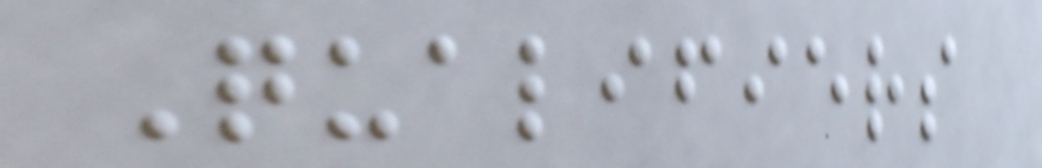Qualifiers
